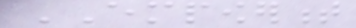EMPOWERMENT
